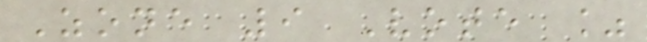Zone 9 Vote %
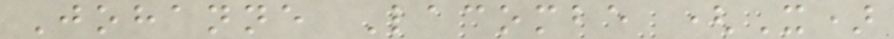Johanne Lacombe (X)
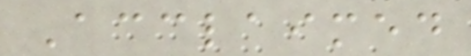Acclaimed
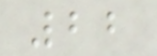22
